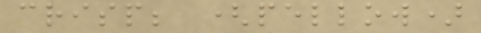crisp; (pellow)
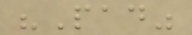"Pad"
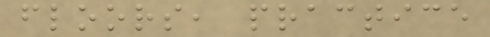floors, practice
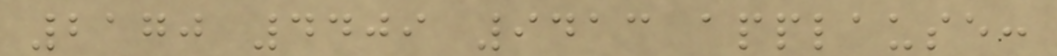2170 4409 9413 applause:
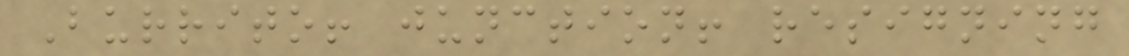Burrito! junction! resigning
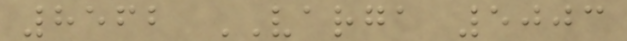8562 VARGA 5003
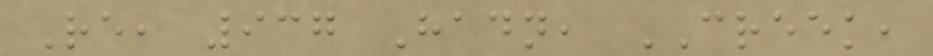Re, 937 Hadn, CREEK,
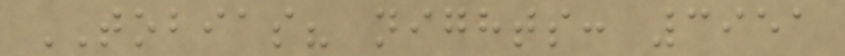TOBIAS? nights: 3951
